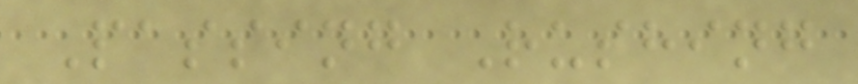Passing Rushing
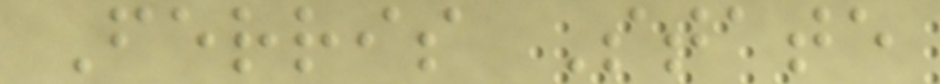Ferris State
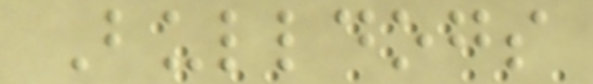Bulldogs
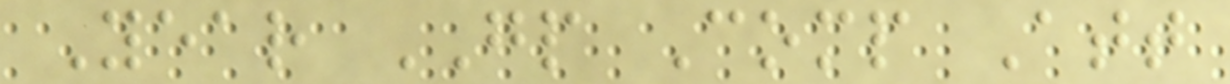Year GP Comp Att
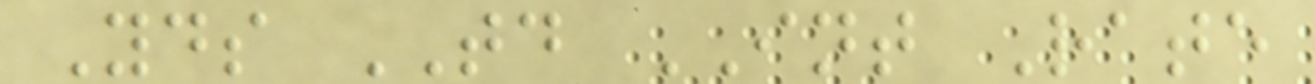Yds TD INT Rate
